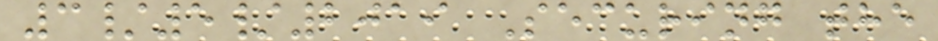3/5/2019 Securing the
